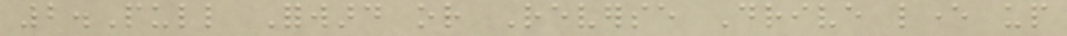2.Pull Forward or Reverse Drive lever up
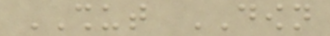SHUT DOWN
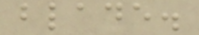blade.
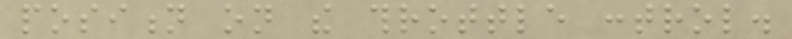position on the throttle control.
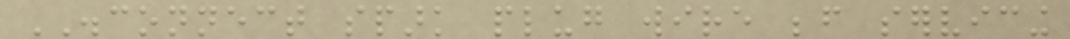DISCONNECT spark plug wire before servicing
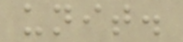unit.
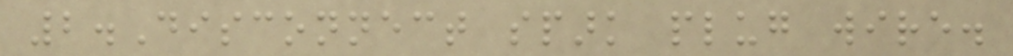2.Disconnect spark plug wire.
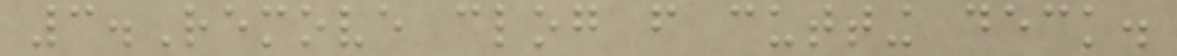3.Remove clog from cutting deck.
